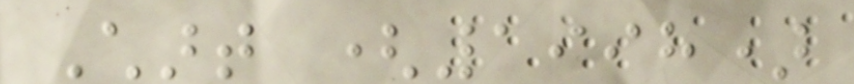Chart (1998)
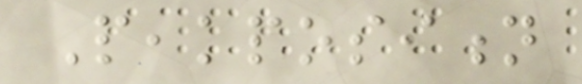Peakposition
